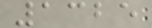1325
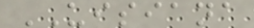UISIANA
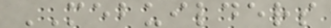MEBUILDERS
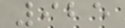925
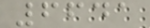6641
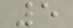5
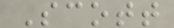Scott
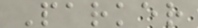Parker
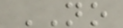NO
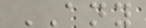ANY
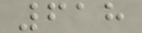618
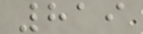819
